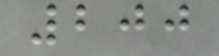200
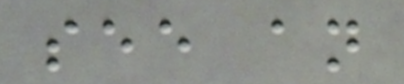see an
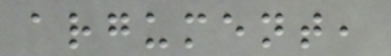argument,
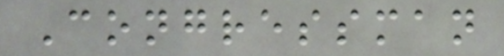Congressman
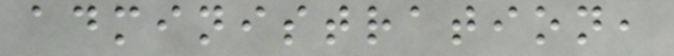administration,
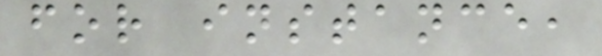for instance,
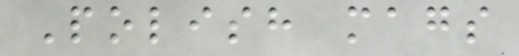Polish mags
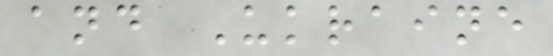and Ukraine
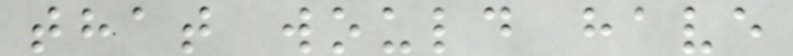that would have
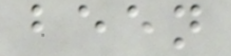been
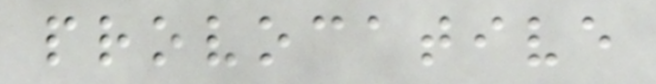provocative
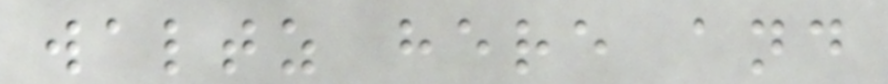waltz here and
